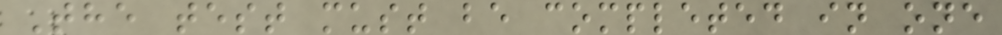The test must be completed in one
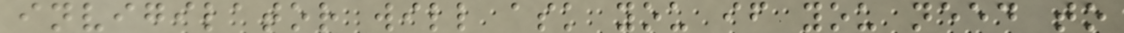invigilator will ask you if you need to
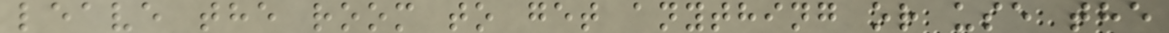leave the room to get anything or use the
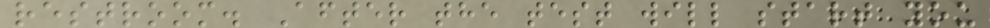restroom. After the test will start you
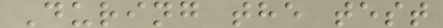During the test
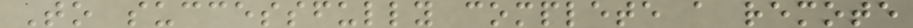To successfully complete a remote
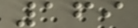169
